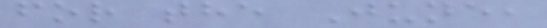for the June,
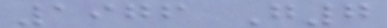1976 G7
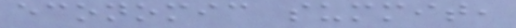economic summit,
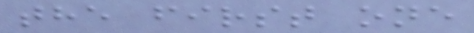the first one
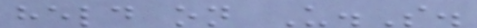held on U.S.
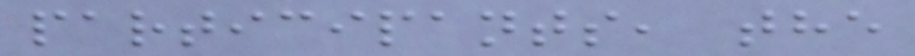participants, the
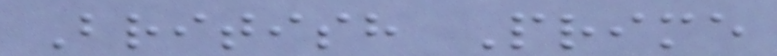British Prime
